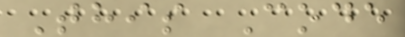This Code
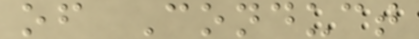of Conduct
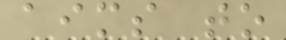aims to
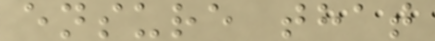ensure that
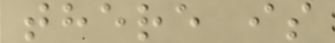there is
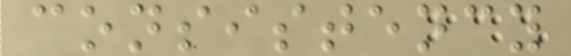consistency
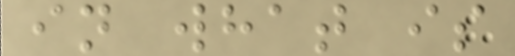in what is
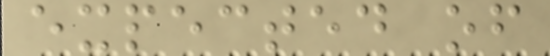expected of
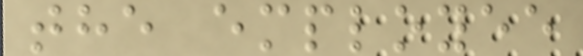the employee
